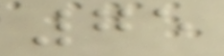75
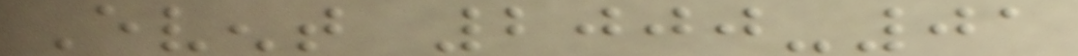Event 2000-01
